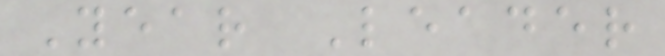Year Leader
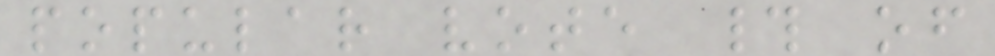popular vote # of
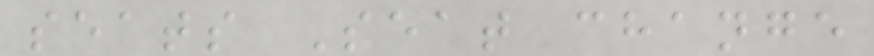seats Seat change
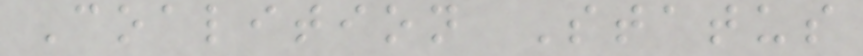Coalition Status
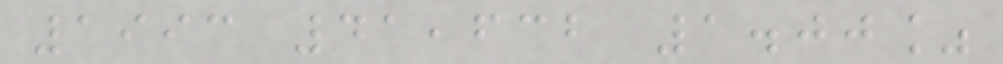1993 41,632 1.00%
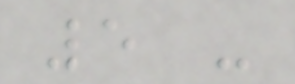5 -
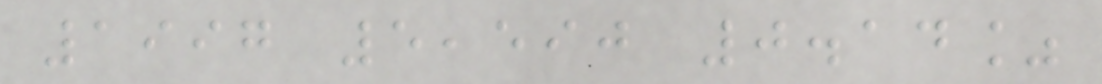1997 5,590 0.14%
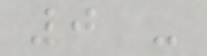0 -
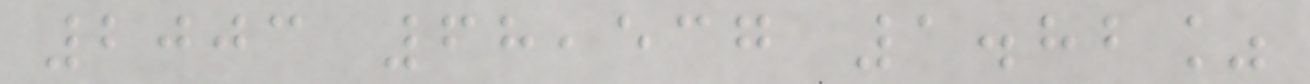2003 68,537 1.82%
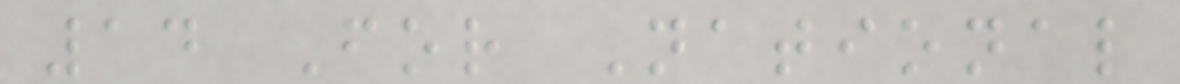14 For National
